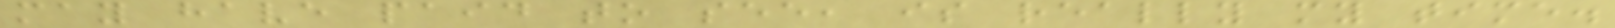may have paid to see, is really my time.
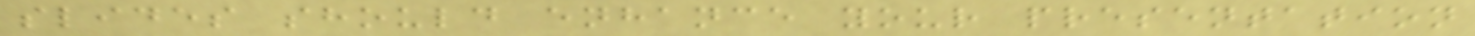slides should enhance your presentation
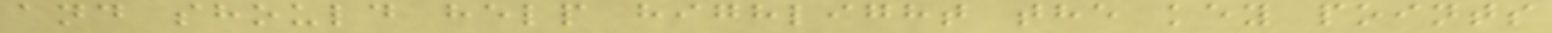and should help highlight the key points
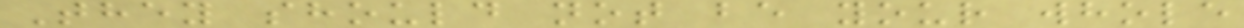They should not be your whole
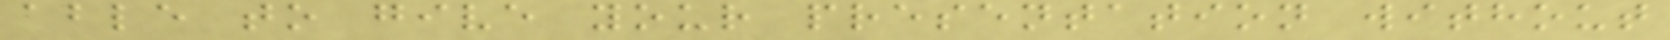able to give your presentation without
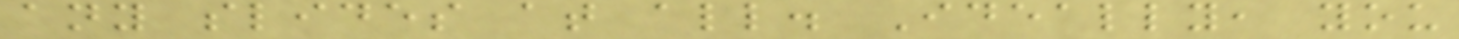any slides at all. Ideally, you
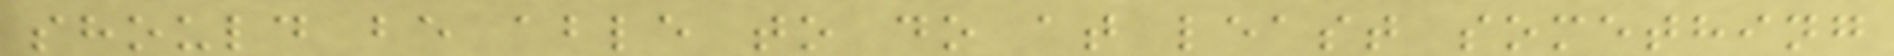should be able to do at least something
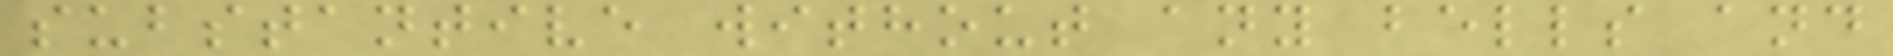substantive without any bells and
